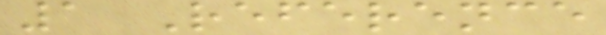1 Reference
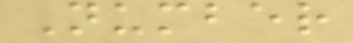Number
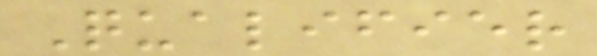Qualifier
